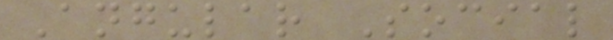Angular Social
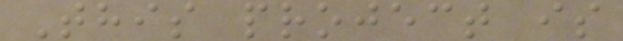This project is
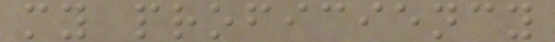my proficiency
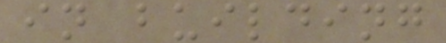in building
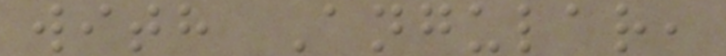with Angular,
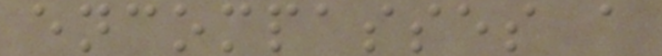encompasses a
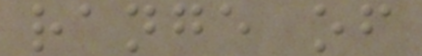range of
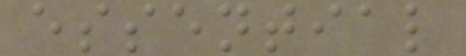essential
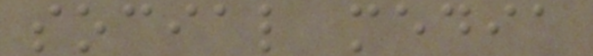social media
